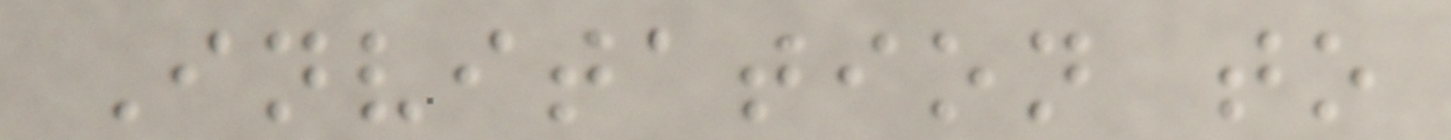Invitation to
